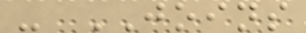- JOINS
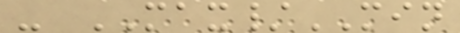- MAX/MIN
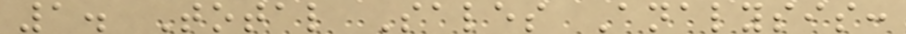1. Total Sales Analysis:
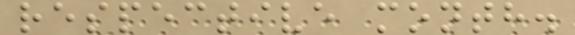respective month.
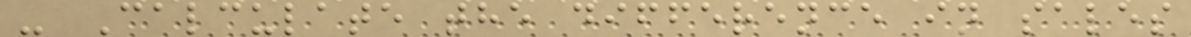- Calculate the difference in sales
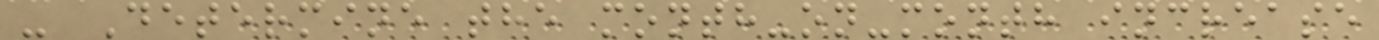- Determine the month-on-month increase
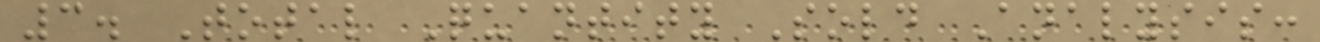3. Total Quantity Sold Analysis:
